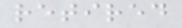retired
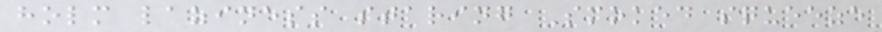holm laziness staring Smoked squeeze
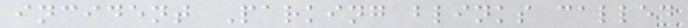incident Parking blinks called
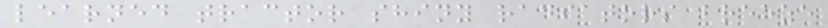learned tractor shiny radiators breeze
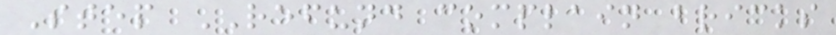Step REFUND complain bricks
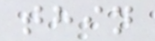thin
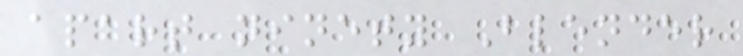apart ninety Blender
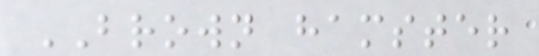BROWN hamster
